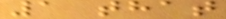1 that
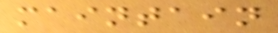maintain
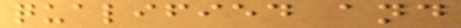qualified and
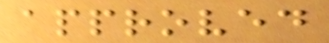approved
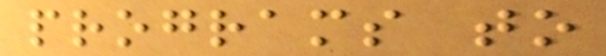programs to
